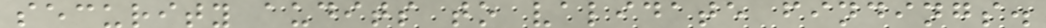security audits to validate findings.
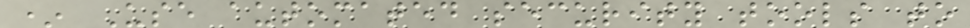* Use automated security tools to
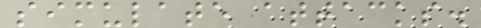simulate attacks.
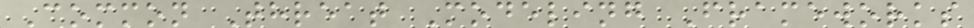Common Threat Modeling Frameworks
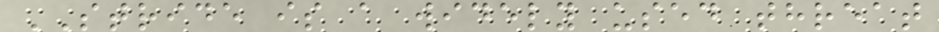STRIDE is a widely used threat
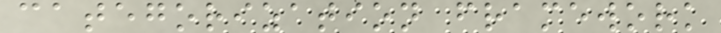categorization framework
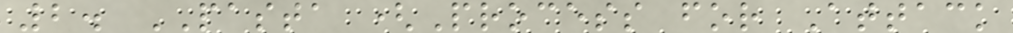2. PASTA (Process for Attack
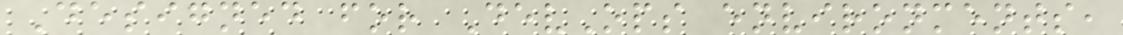Designed for DevOps environments,
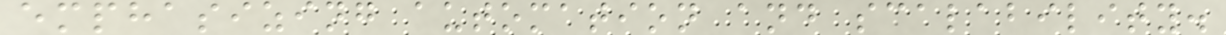emphasizing automation and scalability.
